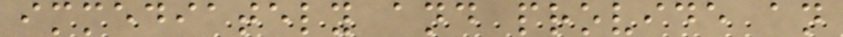immediately and provide an
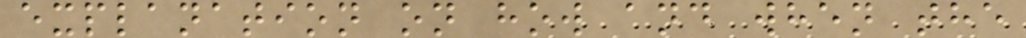explanation on how and when the
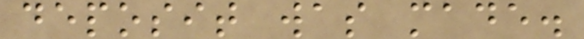deposit was made.
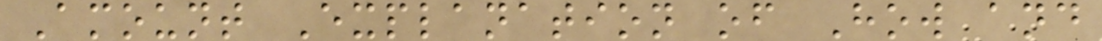Amount Explanation of How and
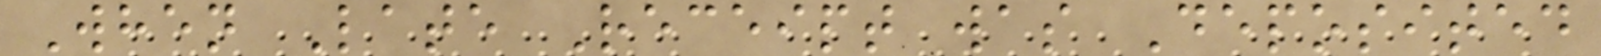When Late Receipt was Deposited
